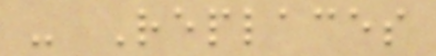- Replaces
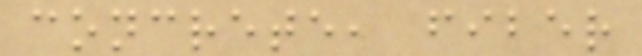concrete, fiber
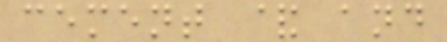cement & and
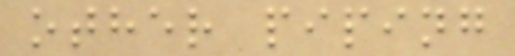other piping
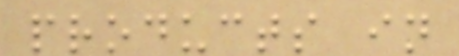products in
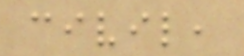civil,
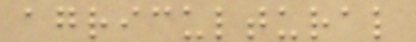agricultural
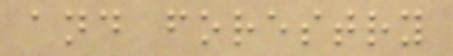and forestry
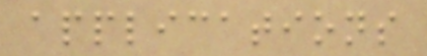applications
